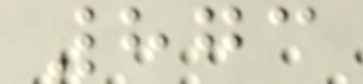873
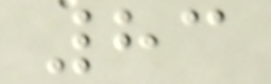83
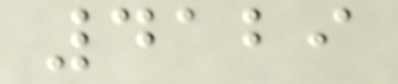4129
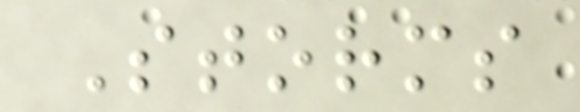Storms
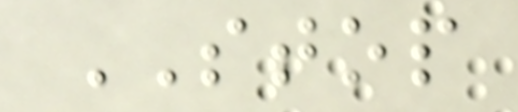STOP
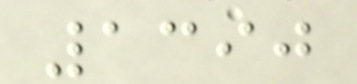1390
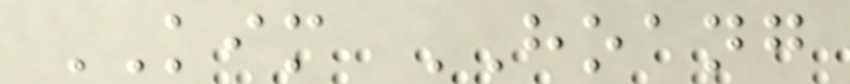KIM HOANG
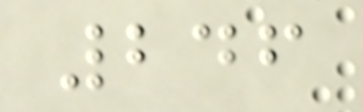246
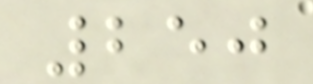250
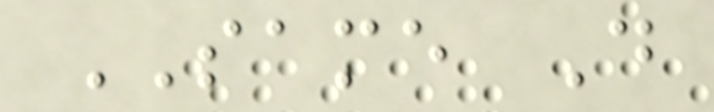SAME D
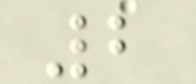2
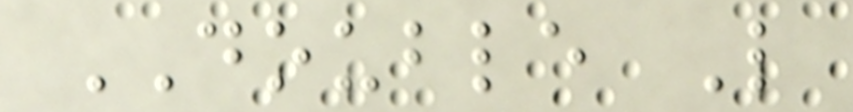DOUBLE L
